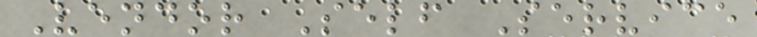Vendor Self Service
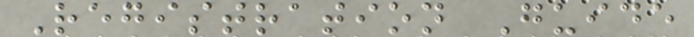Registration Guide
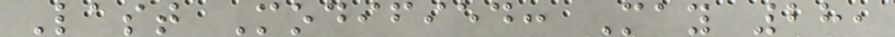Last Modified: May 28,
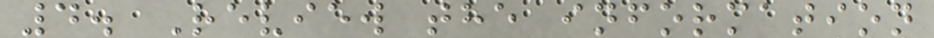4. Review the information
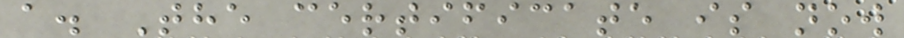a. The certificate is now
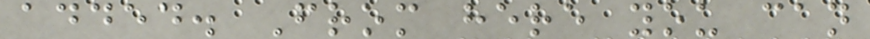added. From here you can
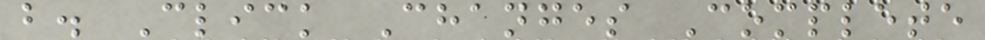b. Click Changes Complete
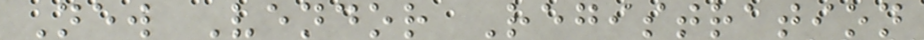New Vendor Registration
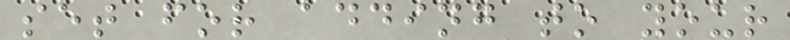set for adding to your
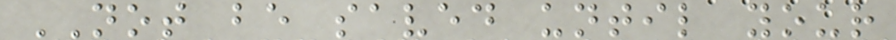NOT be saved until your
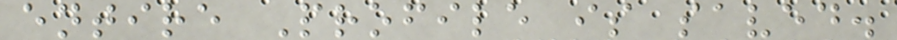entire Profile is saved.
